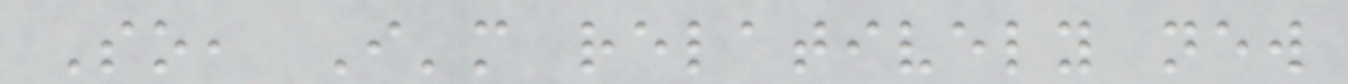So, I'm relatively new
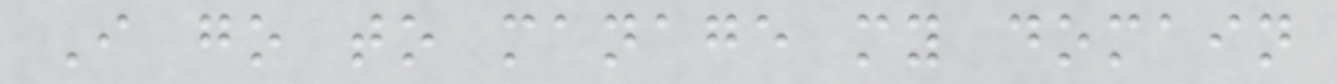I go to manage my domain
